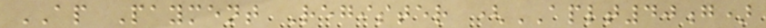AP Payment Register (APLT40g)
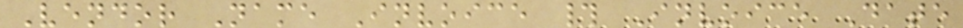Vendor Name Invoice # Invoice Date
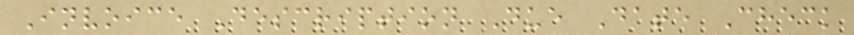Invoice Description Due Date Check
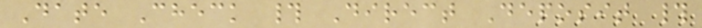Date Check # Direct Deposit #
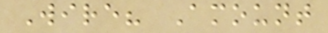Wire? Amount
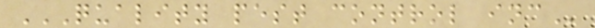QUALITY PEST CONTROL INC
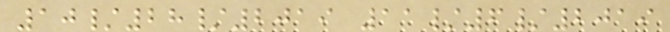10/28/2019 11/6/2019
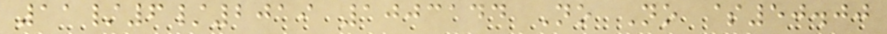11/6/2019 1003144 No No $50.00
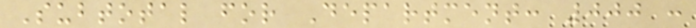Subtotal for Department: 000 :
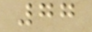77
